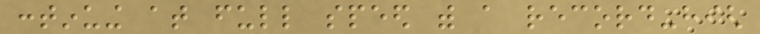continuing at full speed with a record-high
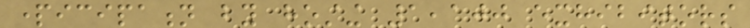participation by hosting 1,100 exhibitors
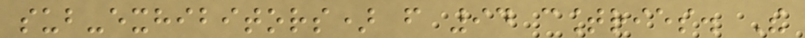sub-exhibitors) from 94 countries. The
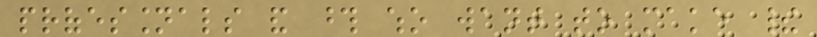professionals and those who want to make their
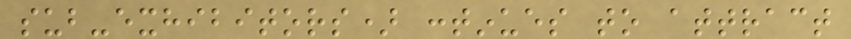sub-exhibitors) continues to attract
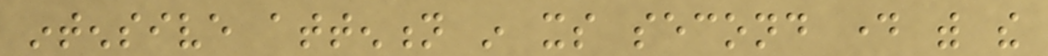intensive attention in its second day with the
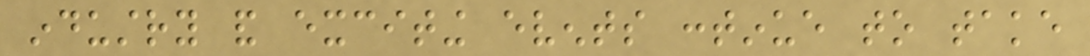industry and exciting events continue to take
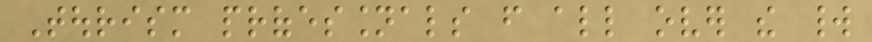Tourism professionals from all over the world
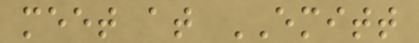meet at EMITT
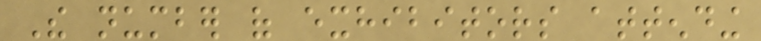The number of exhibitors attending
